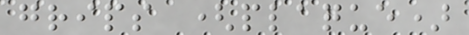grips (plaque)
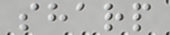sharp
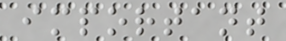important
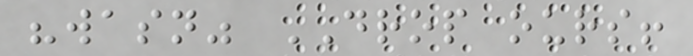"wasn" DROP ours!
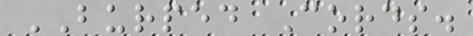BURPED Cords.
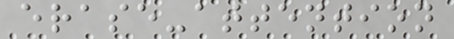erase-attention
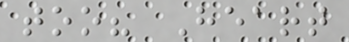too? Heart
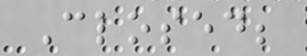Closed;
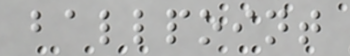ballpoint
